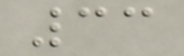33
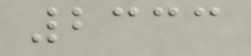2333
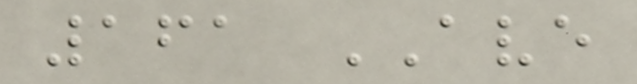161 AVE
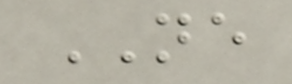NE
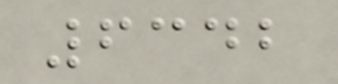6342
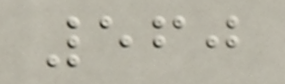560
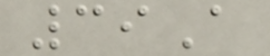39A
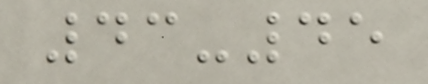43-45
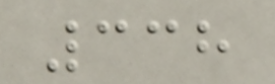338
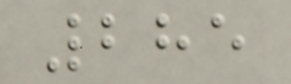285
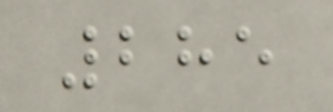285
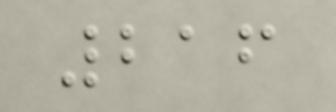216
